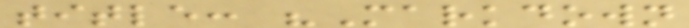title: "Markdown
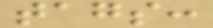tags:
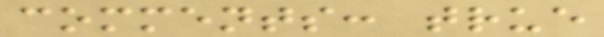comments: true
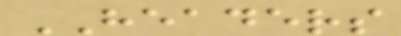HEADERS
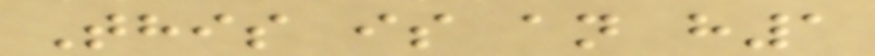This is an h1
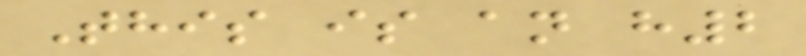This is an h2
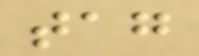tag
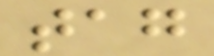tag
